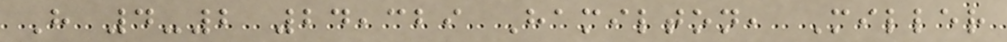H 4-2 24,329 Hamilton, Miller
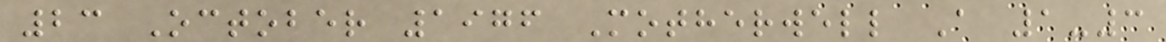23 October 1976 Motherwell A 1-3
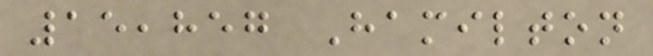15,857 Hamilton
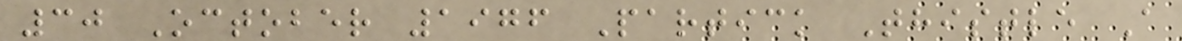30 October 1976 Partick Thistle A
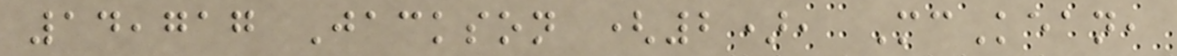14,717 Jackson (2), McKean,
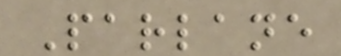Parlane
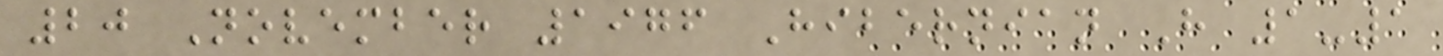20 November 1976 Hibernian H 1-1
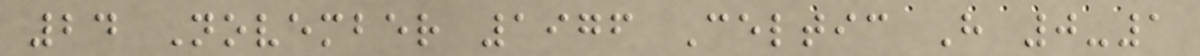24 November 1976 Celtic H 0-1
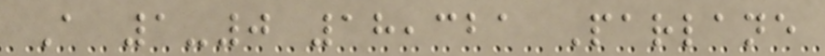A 1-0 18,321 Parlane
